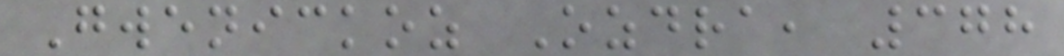Gwenickoz Ozdra, 378
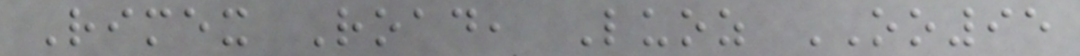Rimex Road, Luoz OO95
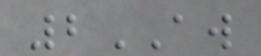2AW
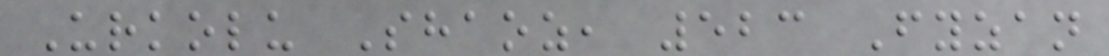Urkolu Shaoz, 523 Fyzan
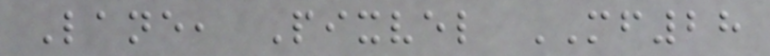Lane, Pixvel MF28
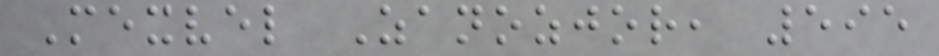Mexvel Zanozjor, 595
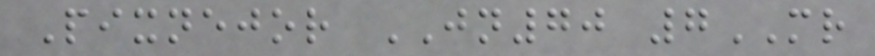Pixnejor JN70 7MR
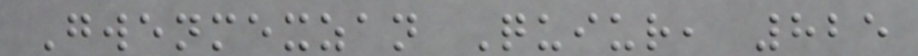Gwenmexzan Quiur, 825
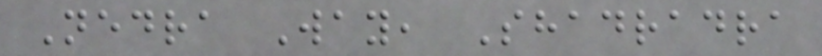Nedra Way, Shadradra
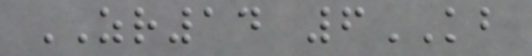ZR14 6KB
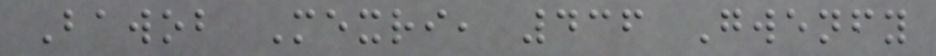Bawob Mexri, 436 Gwenfy
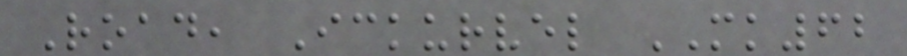Road, Ickurvel MK62
